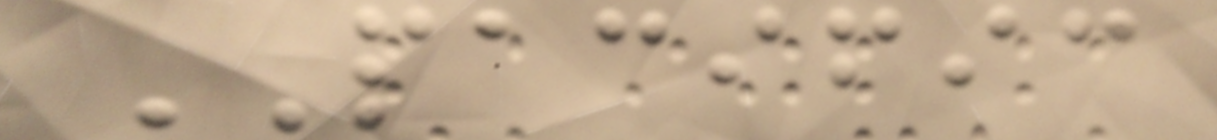PACIFIC
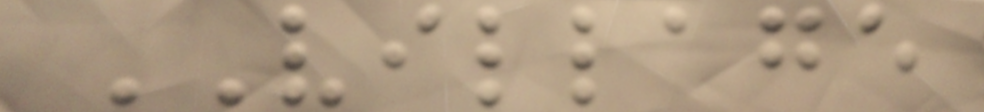VILLAGE
